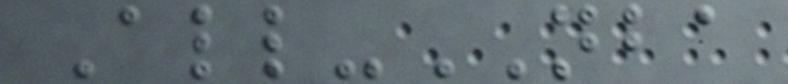All-NBA
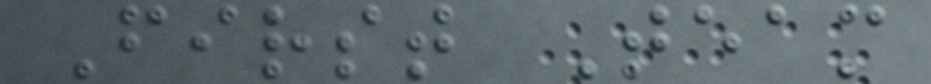First Team
